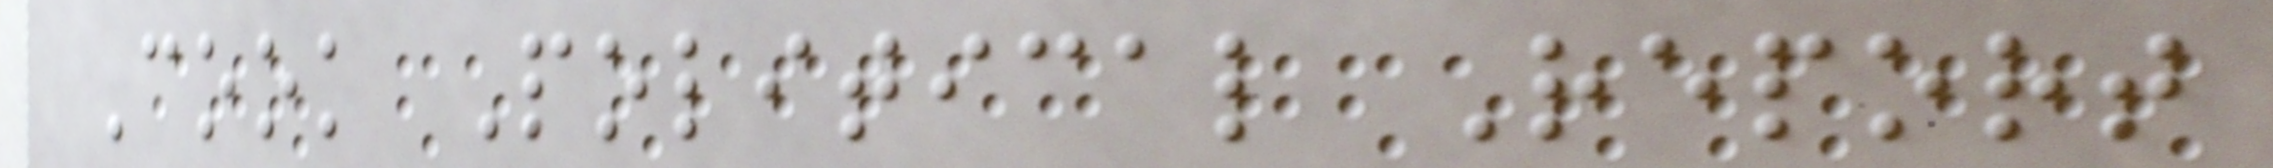Cook Political Report
